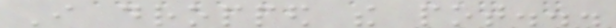I dropped the pot...
